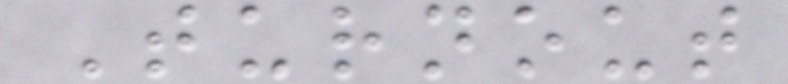Turnout
